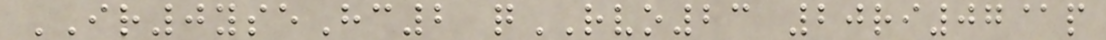IR0yseHc2 qRVO23 20ri07@p
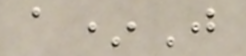a*J
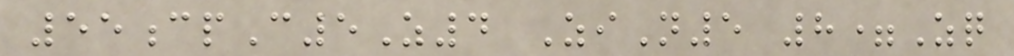55cpC5Z4 ZiN5 8=Zq
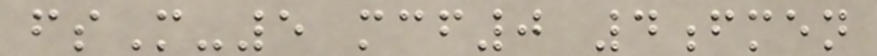fsM-5 mcf0 4fmen
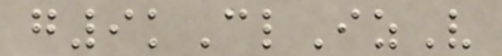g9kClIzV
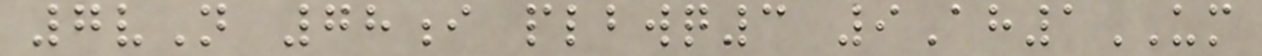7vN 78i plbwq3 9Ah1UM
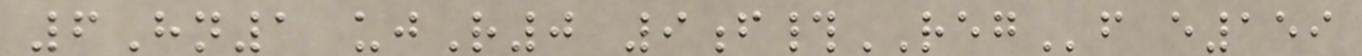6Hn1 ujR0 9f#REGf e159
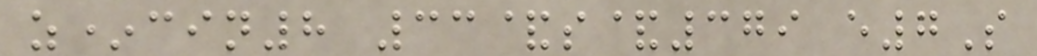z*cin8 33&s&379 e7S
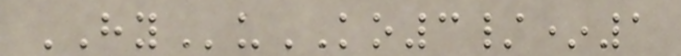HYuKO3/*1
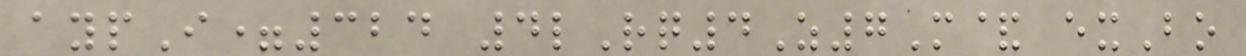aypI=324 4lRq4Z7M& exBo
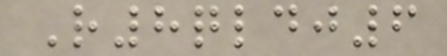R8qldj6
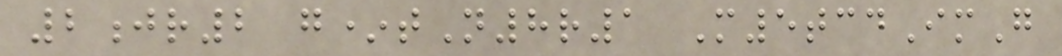2jr2 g*tN8r1 M5tcdImG
